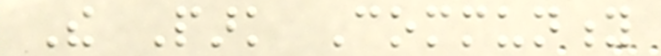The Park Community
